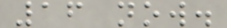16 now.
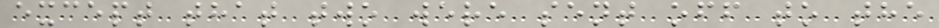except that two were sent off to the
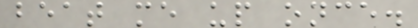beat me up once.
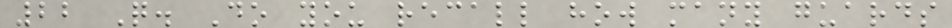22 Q. Do you recall how many guards
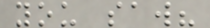you saw?
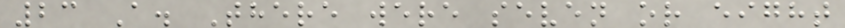23 A. There were seven or eight
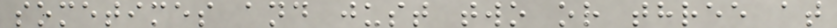sometimes and just two or three at
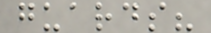guards?
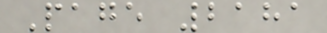Page 2181
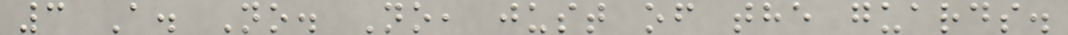3 A. No. No, just of the guards.
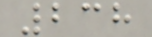238
